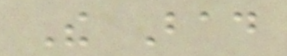The Bad
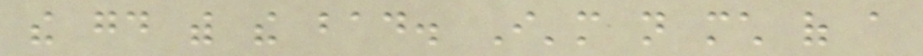the good with the bad. I'm not much of a
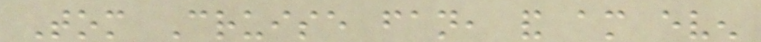Tom Cruise fan, and am even
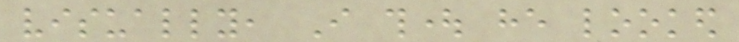visually, I thought he looked
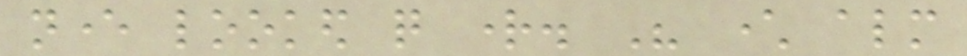never looked quite right. His character almost
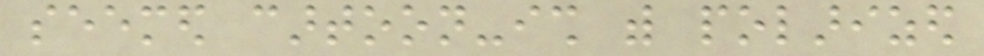seemed cartoon-ish with polarized
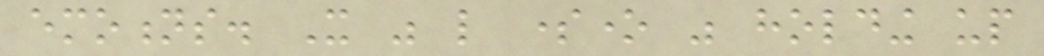emotions. It was like someone was holding up
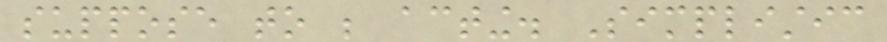suppose to be acting. Simplistic
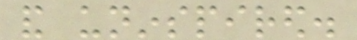and uninspired.
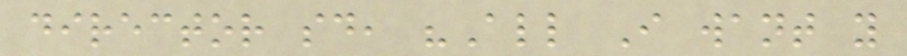director said, "All I want you
